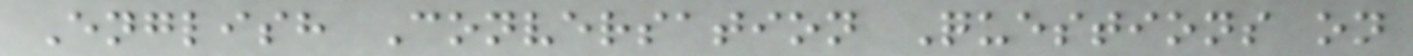English Conversation Questions on
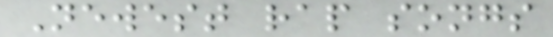Newest rap songs
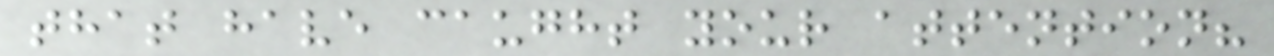that have caught your attention?
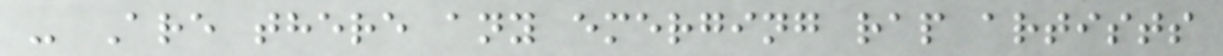- Are there any emerging rap artists
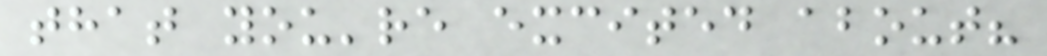that you're excited about?
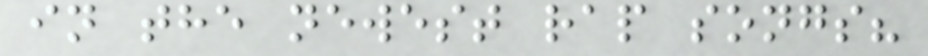in the newest rap songs?
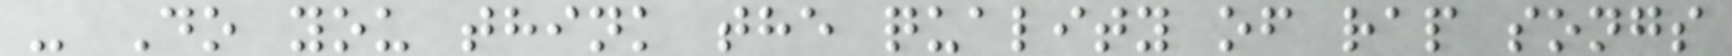- Do you think the quality of rap songs
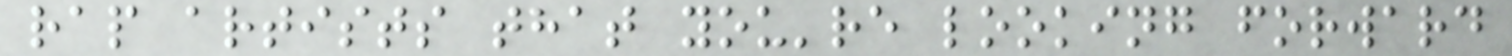rap artists that you're looking forward
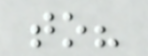to?
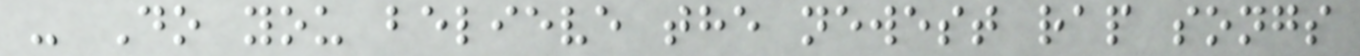- Do you believe the newest rap songs
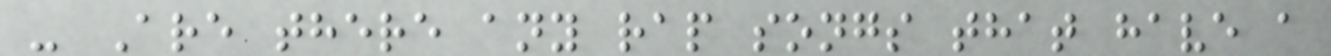- Are there any rap songs that have a
